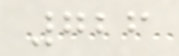726
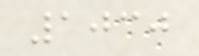1030
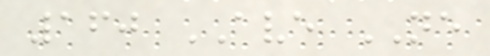160 AVE NE
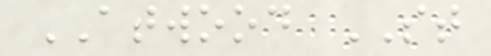ATWOOD ST
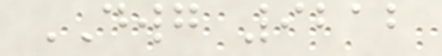DWG 9212
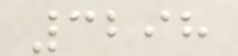3298
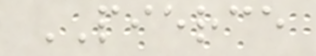PIERCE
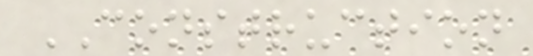CONSTRUCTION
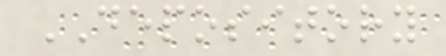DEPOSITORY
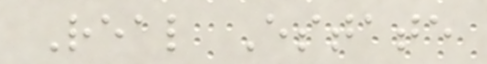Real Estate
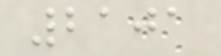2101
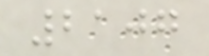2107
